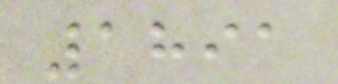1891
